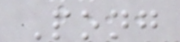Pong
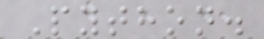Python.
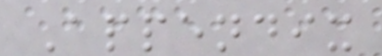Appendix
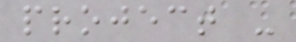project -
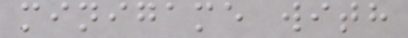minigame with
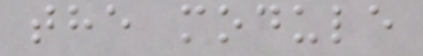the module
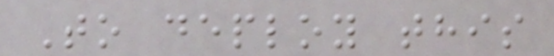To deploy this
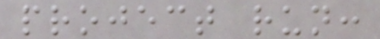project run:
